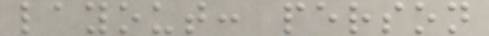layout: person
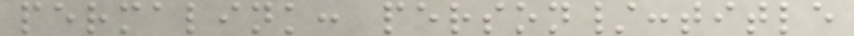permalink: person/:title
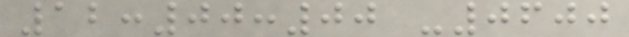12:00:00 -0600
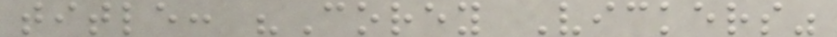title: "Corey Vickers"
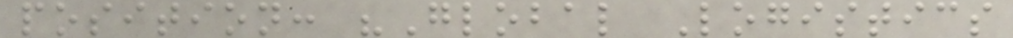position: "Global Logistics
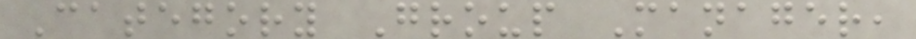Category Group Manager,
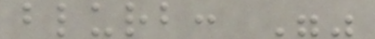blurb: ""
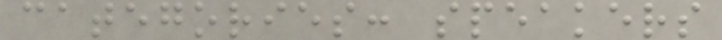categories: speakers
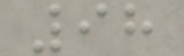98
